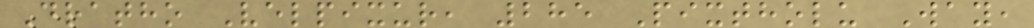Dratho Velpixur, 285 Pixtholu Way,
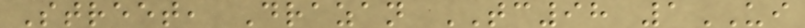Street, Drazan TC98 1UI
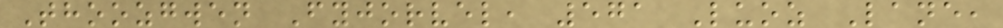Thoozgwen Fyjorvel, 571 Luoz Lane,
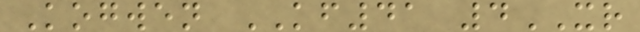Kogwen KF41 4XR
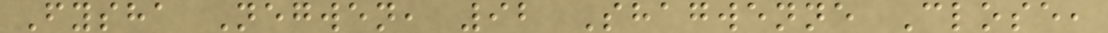Fysha Negwen, 92 Shagwenne Close,
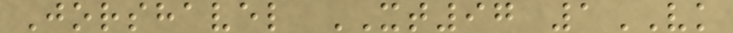Jorshavel XT97 1VK
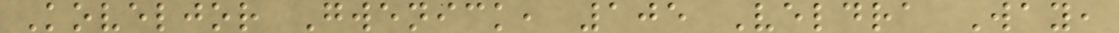Koveljor Gwenick, 105 Veldra Way,
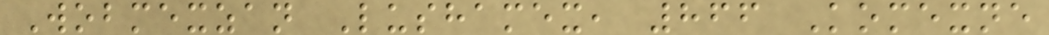Wobmexzan Lushamex, 866 Komexne
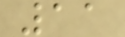11
